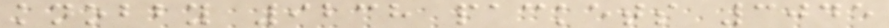knobby 9238 packets 3045
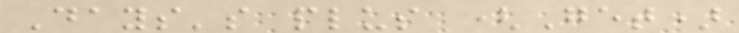Days's plus (Get)
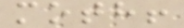moth!
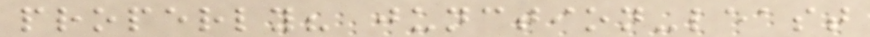properly? junction-least
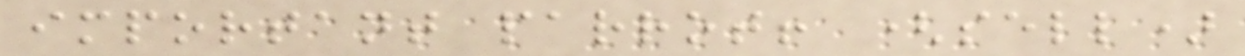important parrot! (sell)
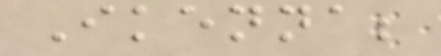Ikenna;
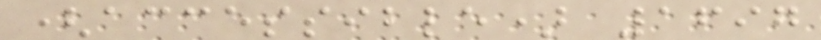(accessible) 1697
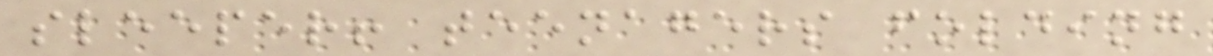sleeper! teenagers folding
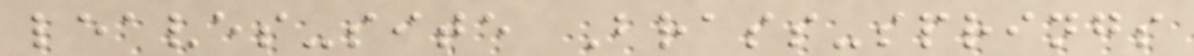leaves-site Brass-springs
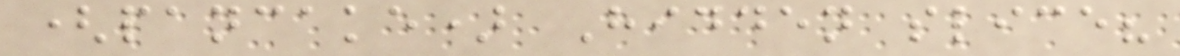(pancake) Hidden slice?
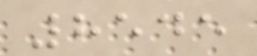8545
